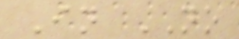In NO
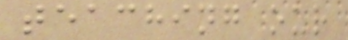teaching our
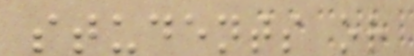students or
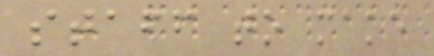staff to make
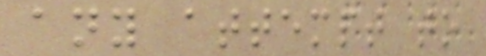any attempt to
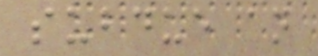subdue an
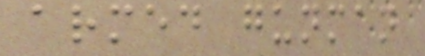armed gunman
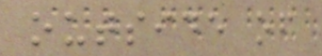outside of
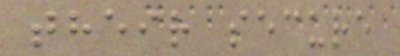their secure
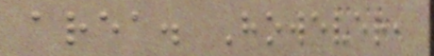area. However,
